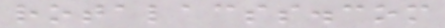rotalacss.com
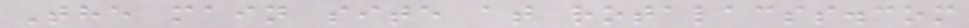The main site at rotalacss.com
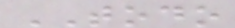TODO
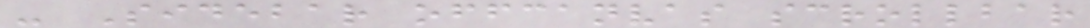- Sidebar offcanvas scrollbar
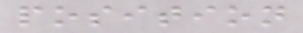position
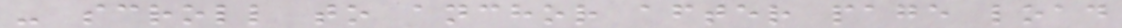- scroll to anchor after page load
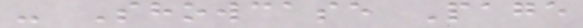- Showcase Page
